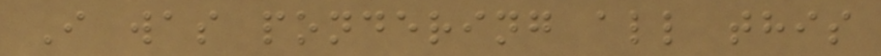I was pondering all this
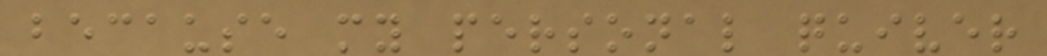because my personal quiver
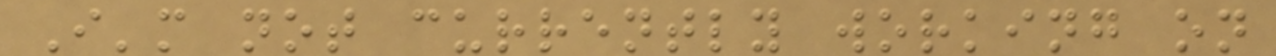I'm not currently working on
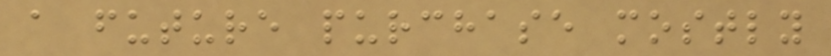a future purchase mostly
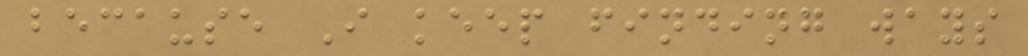because I keep finding ways
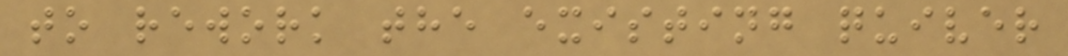to rework the existing quiver
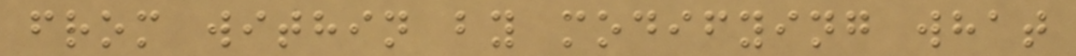from within by modifying what
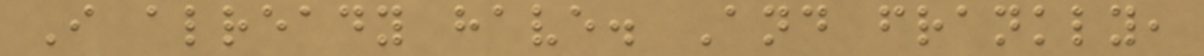I already have. And frankly,
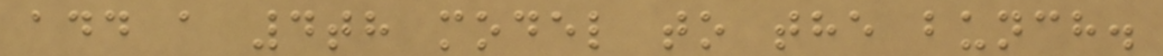add a 4th model to the bunch.
